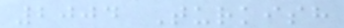2004 Turkish
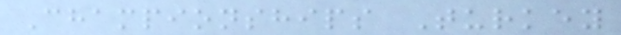Championships Turkey
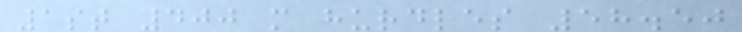1st 400 m hurdles 58.50
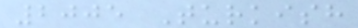2005 Turkish
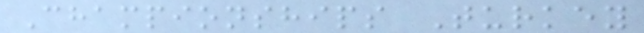Championships Turkey
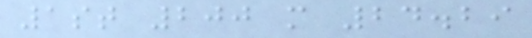1st 200 m 24.29
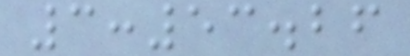3:53.26
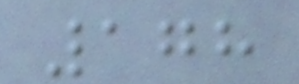178
